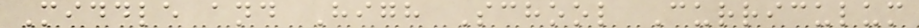Middle and High School Curriculum
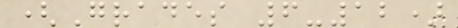(Grades 6-12)
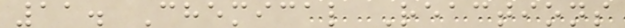11. Chemical Reactions
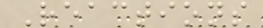Reactions
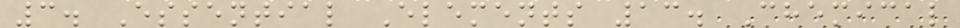3. Essential Elements 13. Chemical
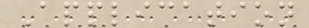Application
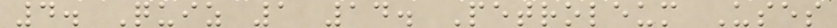4. Quiz 1 14. Petroleum Uses
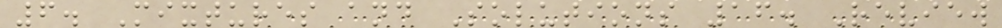6. Mixtures and Solutions 16. Review
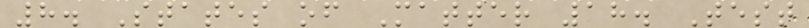8. States of Matter 18. Test
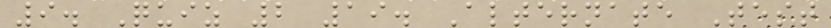9. Quiz 2 19. Alternate Test
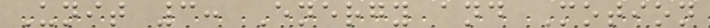Unit 3: Energy and Motion
